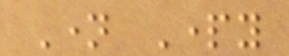Name Party
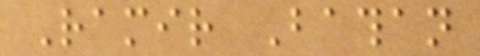Ramir Bathan
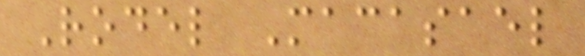Rodel Macasael
